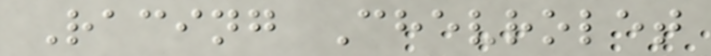Racing Chevrolet
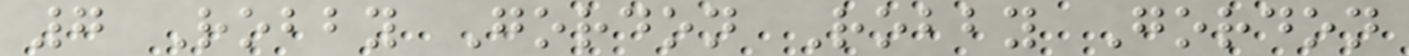7 Robby Gordon Robby Gordon
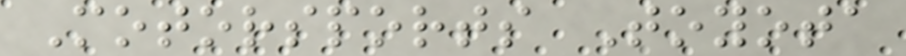Motorsports Toyota
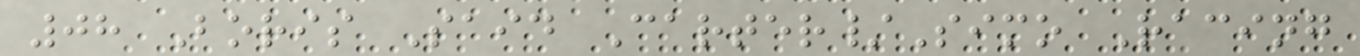08 Boris Said Carter/Simo Racing
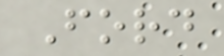Ford
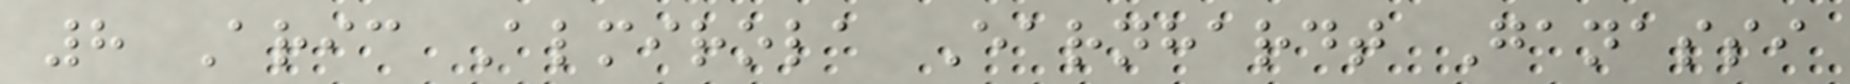8 Aric Almirola Earnhardt Ganassi
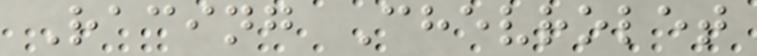Racing Chevrolet
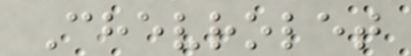Chevrolet
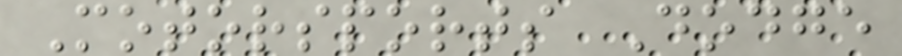Motorsports Dodge
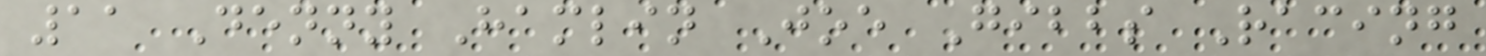11 Denny Hamlin Joe Gibbs Racing
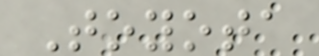Toyota
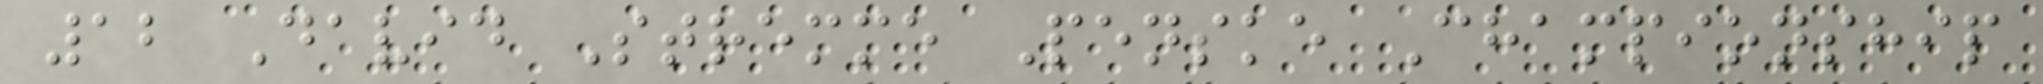12 David Stremme Penske Championship
